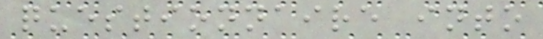questionnaire into
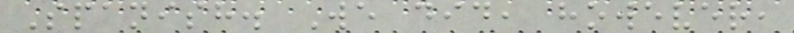Spanish. We did, however,
